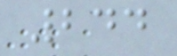244
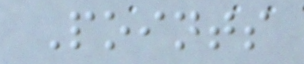Points
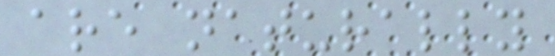are naturally
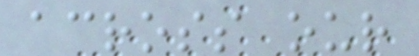across our
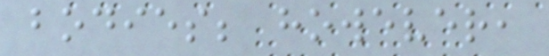bodies; however,
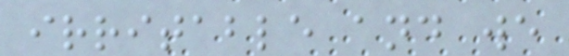irritable and we
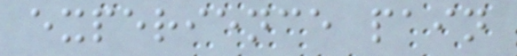experience pain
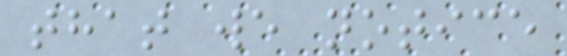that we notice
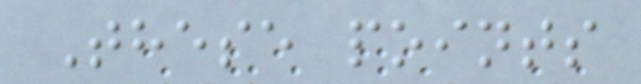These points
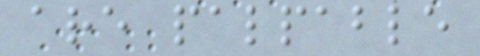are palpable
